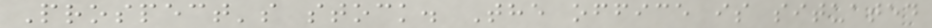Prospect's stock. The office is situated
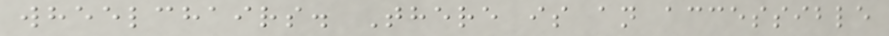wheelchairs. There is an accessible
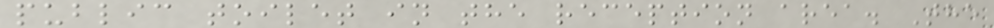public toilet in the reception area. The
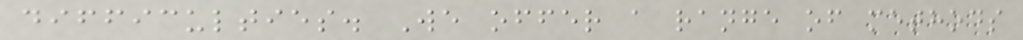difficulties. We offer a range of methods
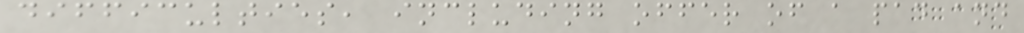difficulties, including offer of a pad and
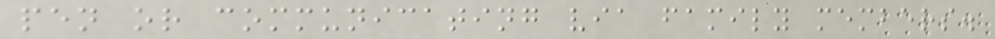pen or communicating via family members.
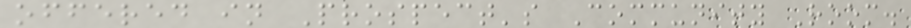offered in Prospect's Community Room.
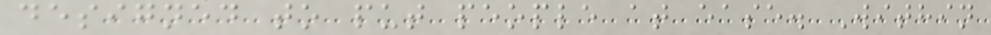designed to put people at ease. Within
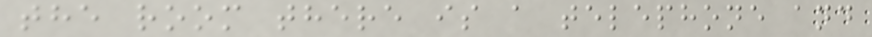the room there is a telephone and
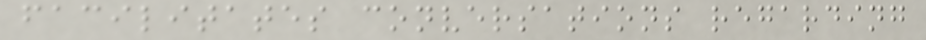facilitates conversations regarding
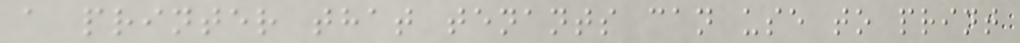a printer that tenants can use to print
